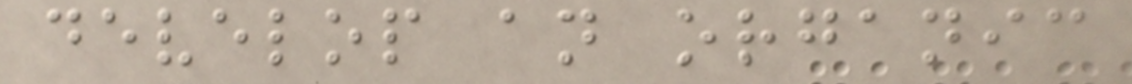develop an organic
